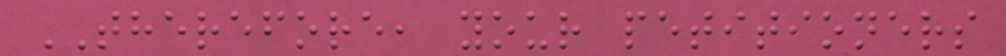THEREFORE, your petitioners
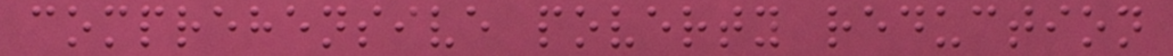comprehensive poverty reduction
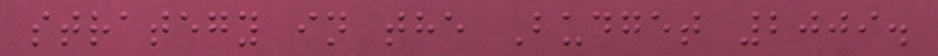strategy in the Budget 2009.
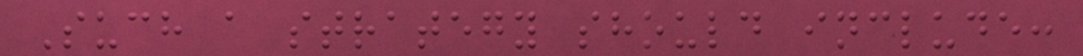Such a strategy should include:
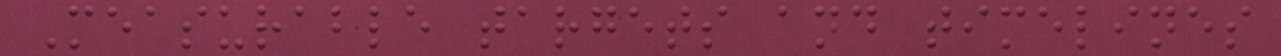Measurable targets and timelines
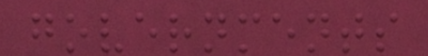governments
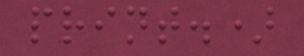print.)
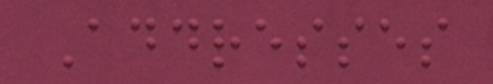Addresses
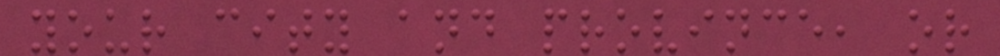your city and province, or
